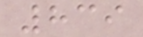839
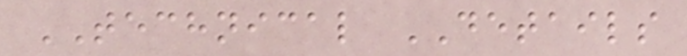TECHNICAL DETAILS
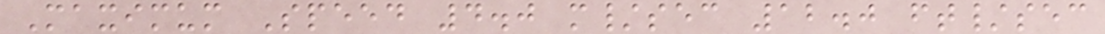Maximum Speed 4.0 m/sec 12.0 ft/sec
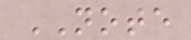NOTE
